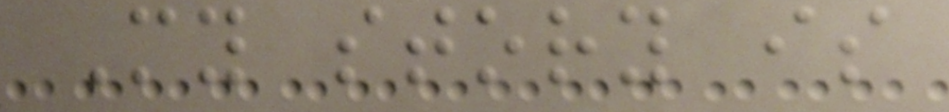My story is
